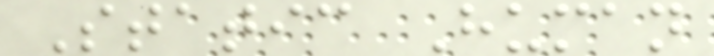Static Human
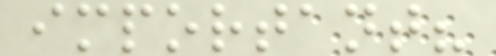important?
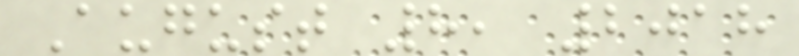August 8, 2018
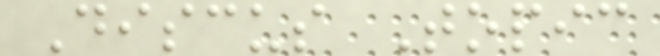Discus Topic
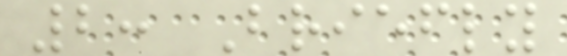2: Briefly
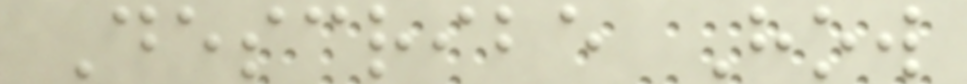Describe How
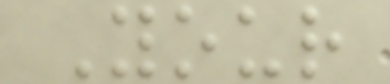Your
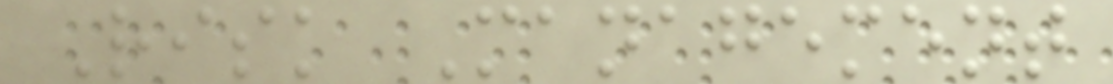Risk Management
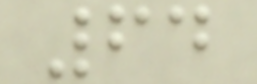64
